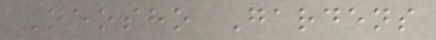Neosho Gardens
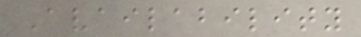Availability
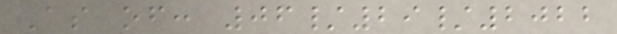As of: 06/29/2022
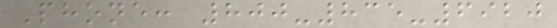Phone: 800-835-6920
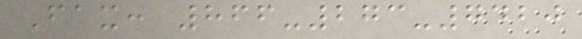Fax: 866-273-7420
